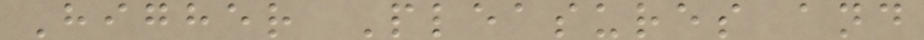Higher Pleasures and
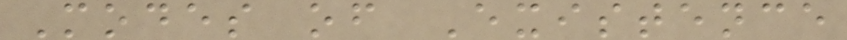Modes of Existence
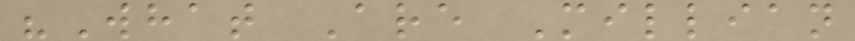"What Are Millian
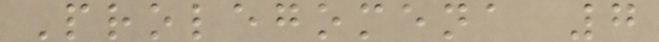Prolegomena 7
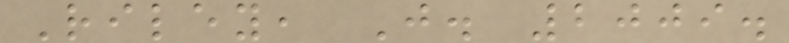Riley, J. 2009.
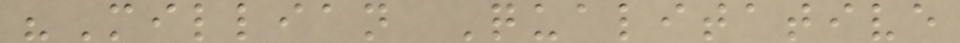"Millian Qualitative
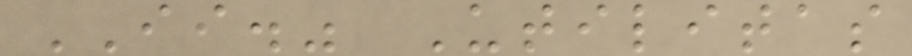II." Utilitas
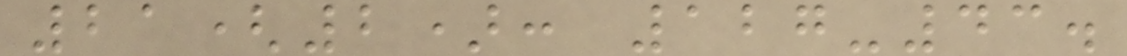21(2): 127-43.
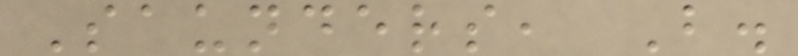Saunders, B.
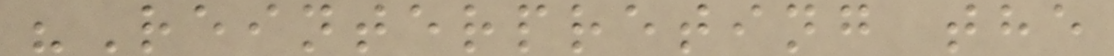"Reinterpreting the
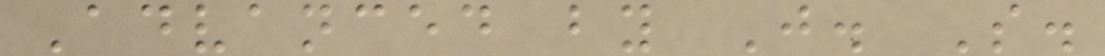Advanced by J. S.
